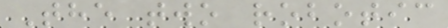The two robotic
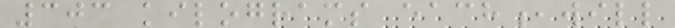303 kilograms each,will
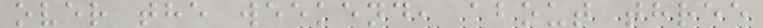over the weekend, about three
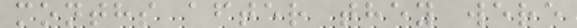months after they were
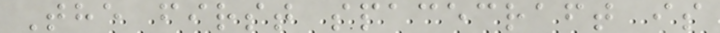The first spacecraft is
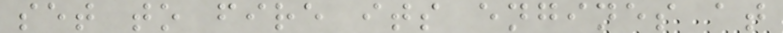set to fire its engines at
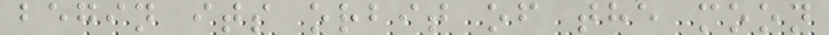begin its orbit of the moon
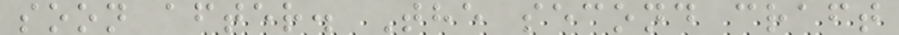soon after. The second craft
